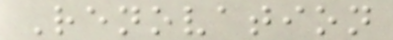Renovation
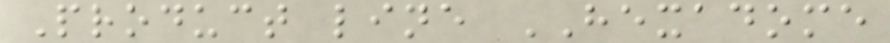Product line HEXADOME
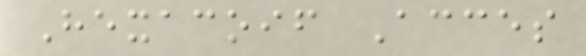Hexacoif Acces
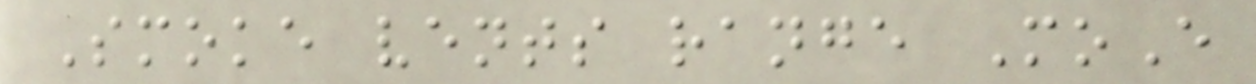Smoke vents range MoE
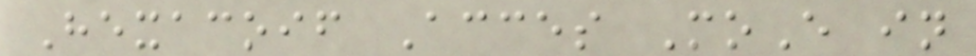Hexacoif Acces MoE in
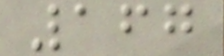167
